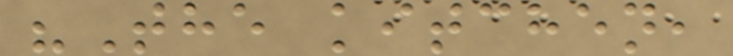"The kitchen,
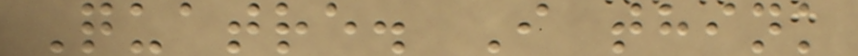Quatre. I think
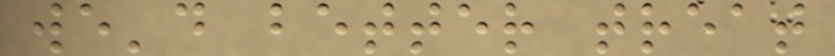we'd better treat
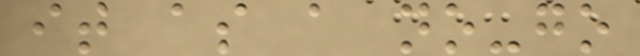it as a no-go
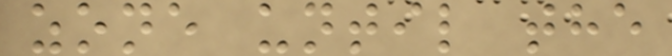zone until the
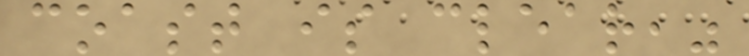coast is clear,"
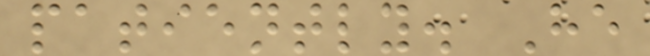patiently. He
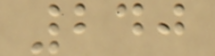240
